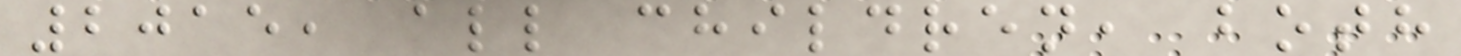2015, all children, both
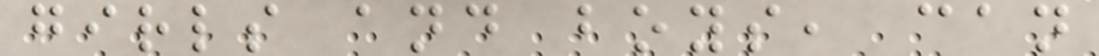girls and boys, can
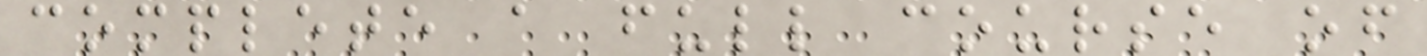complete a full course of
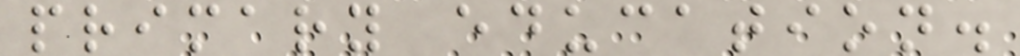primary education.
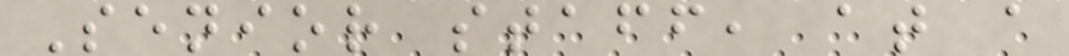Senior staff, at a
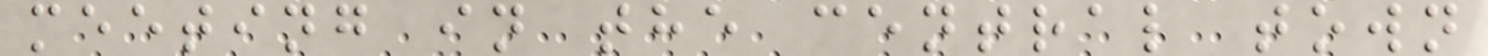meeting in the central town
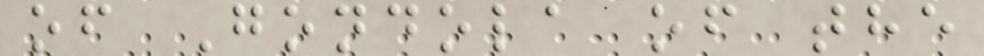of Gondola of the
